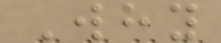Why
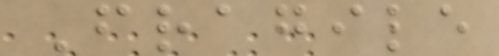Fragile
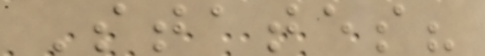States?
